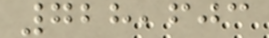728,603
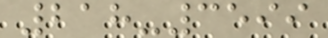218-3599
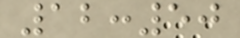12:50
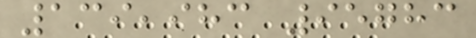139,983 95783
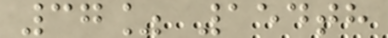37% 154th
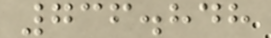736.848
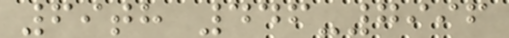69th 446-7996
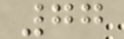77
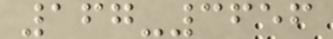167-3656
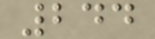244
